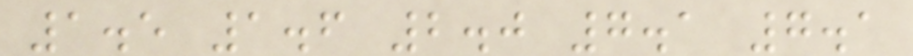1.5 1.6 2.0 7.1 7.1
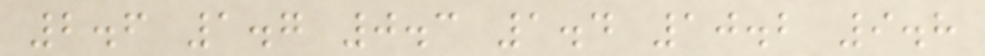2.6 1.7 0.3 1.4 10.2 9.8
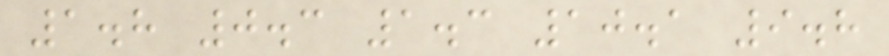1.8 0.3 1.3 10.1 9.8
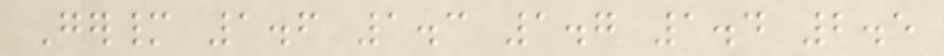Germany 1.6 1.3 1.7 1.4 2.5
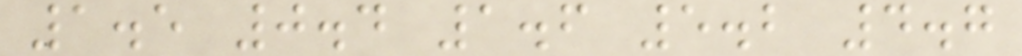1.5 0.4 1.6 5.2 4.7
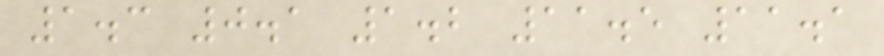1.3 0.1 1.2 11.5 11.1
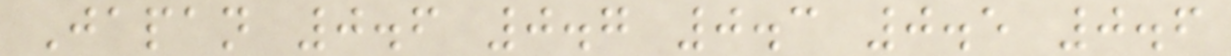Japan 0.6 0.7 0.3 0.5 0.6
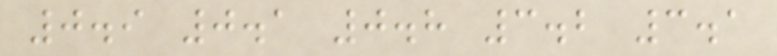0.9 0.1 0.8 3.2 3.1
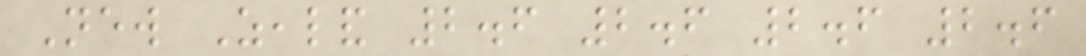New Zealand 2.6 2.6 2.6 2.6
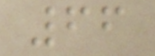66
